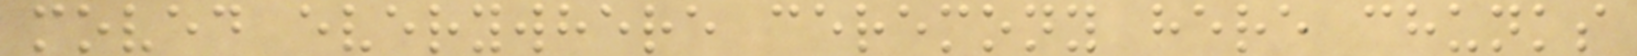moved everywhere ceremony here chunks
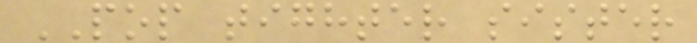POP tighter sister
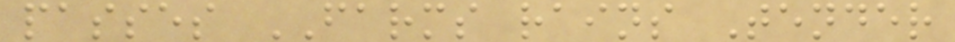passes FARMS rains Tender
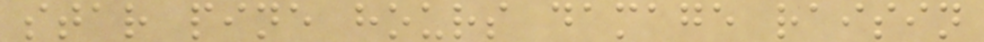star pine hours damage raisin
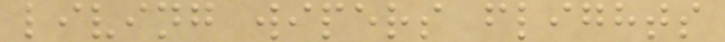living wipers flights
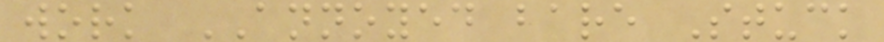work ANNOYED bare Stuck
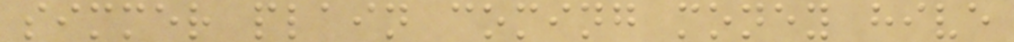simmer plain coming money hive
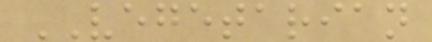VEGETARIAN
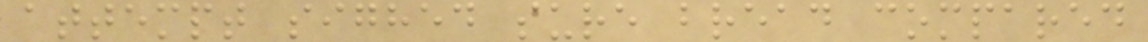attempt sighed sure bread compared
